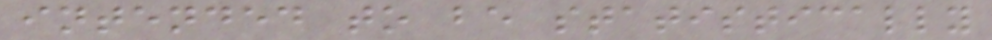intended to be statistically
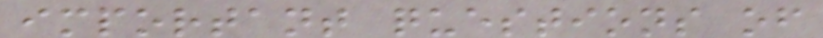important questions of
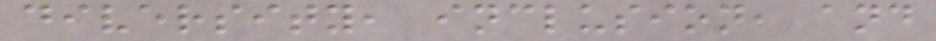diversity, inclusion, and
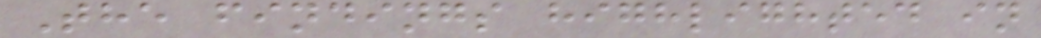The findings highlighted in
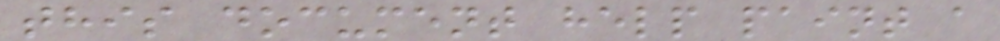this document help paint a
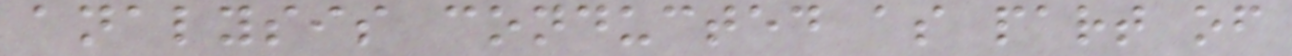analysis conducted as part of
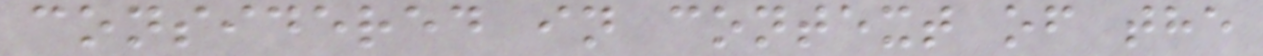considered in context of the
